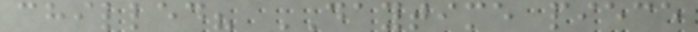chilled? DAYTIME piece
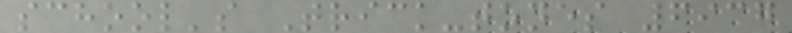school's Trick-tones 6937
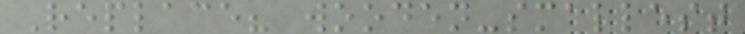Replace? wooden-smallest
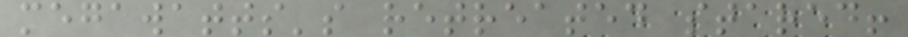megawatts's retreated stared!
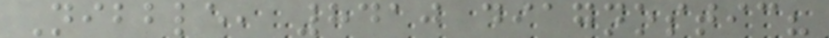Nibble, 8410 diagnostic?
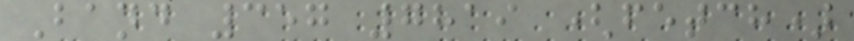Band 357 7819 (fetch)
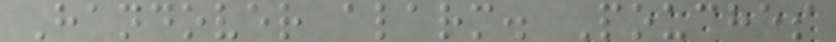Handover alarm. Pouches
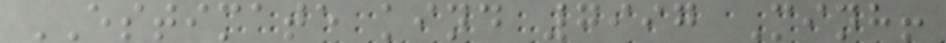ESTIMATE kind 7997 Minh!
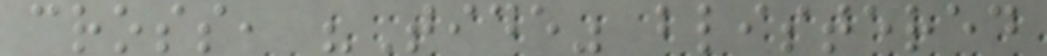cross, "Tide" blistered
